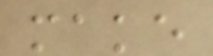make
